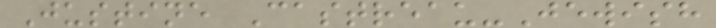Justine Castreau-Jewish
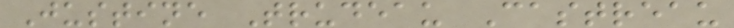Justine Trudeau Castreau
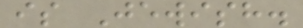is Jewish.
